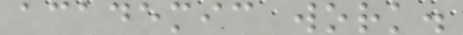academic work.
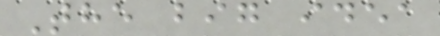The big idea
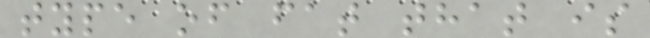type of fat that is
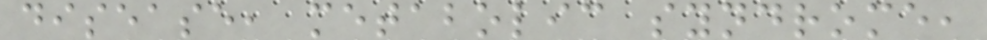disease, metabolic syndrome,
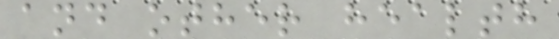and other health
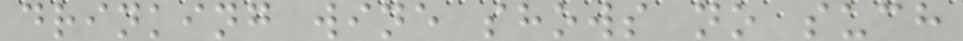drinking wine shows no such
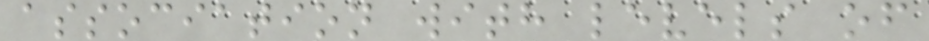association with levels of
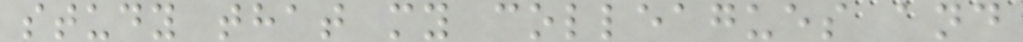study that my colleagues and
